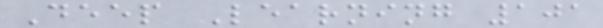Deep Learning 101
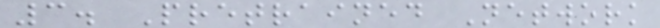3. Pretrained Network
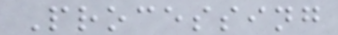Processing
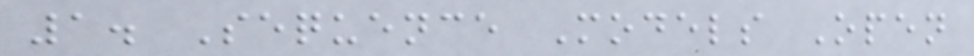1. Sequence Models Open
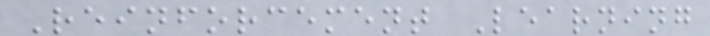Reinforcement Learning
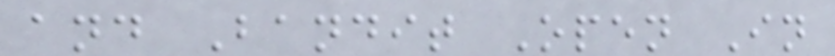and Bandit Open In
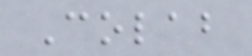Colab
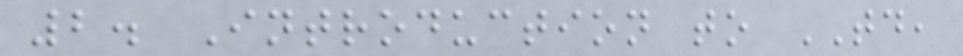2. Introduction to TD,
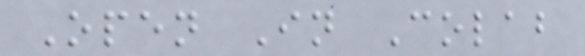Open In Colab
